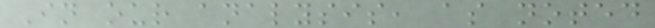In our analysis, as noted
